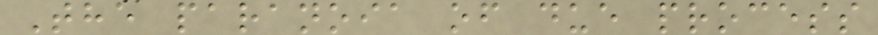The paranoia of due process
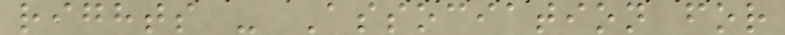rights - Association for
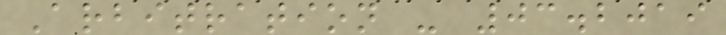Arbitration - 03.2019
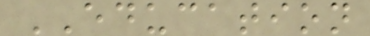EDUCATION
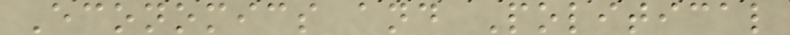Economics and Political
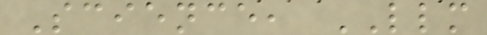Science, LLM
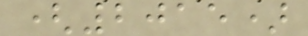(2015)
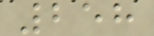258
